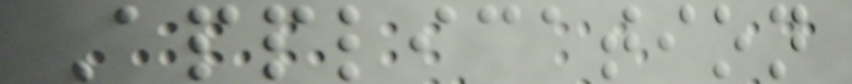Application
